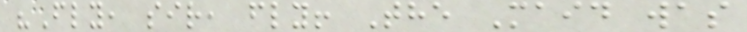"Fly, sir, fly! The Maid was
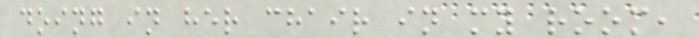doing in her chair in my room,
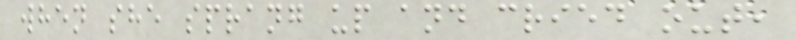when she sprang up and cried out,
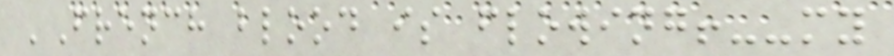'French blood is flowing!--my
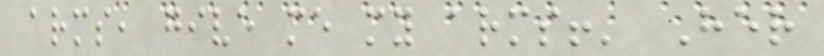arms, give me my arms!' Her
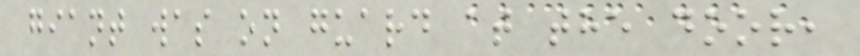giant was on guard at the door,
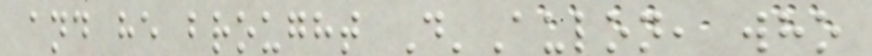and he brought D'Aulon, who
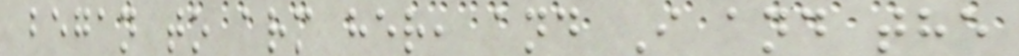began to arm her, and I and the
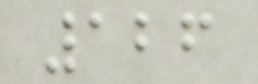126
